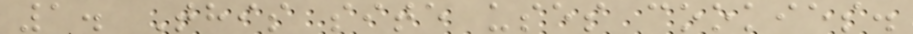1. This site uses cookies.
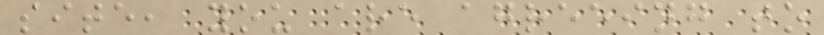site, you are agreeing to
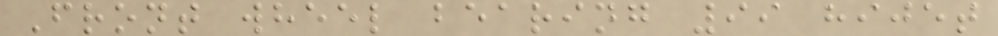Front wheel bearing 99 hijet
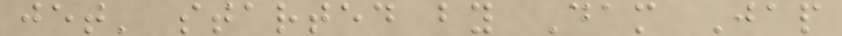jet' started by Dam Jap
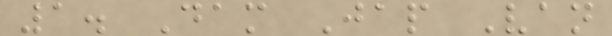1. Dam Jap Van
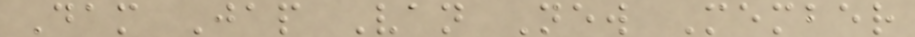Dam Jap Van New Member
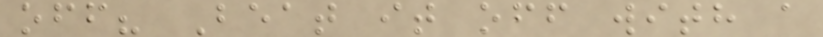off? Beat it off with a
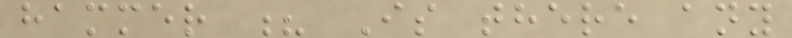hammer ? Is there any
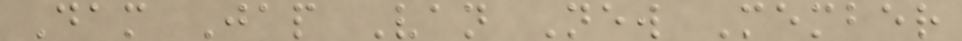Dam Jap Van New Member
